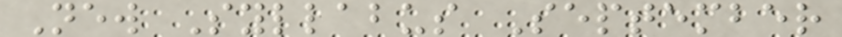New Syllabus September
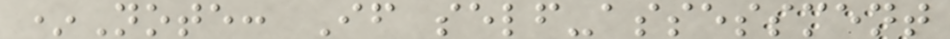*Note: If self-assessment
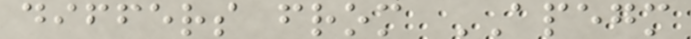differs from APEGM
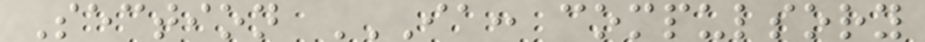Section IA: COMPULSORY
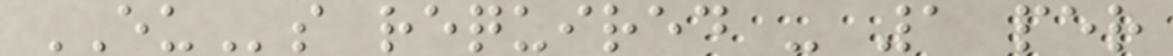EUs required - 1 per
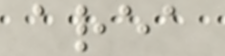area
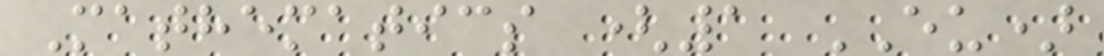Mathematics (1 EU)
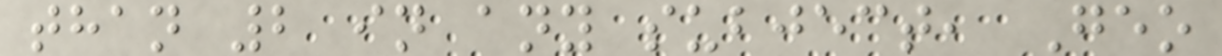than 2 in any subject, Geo
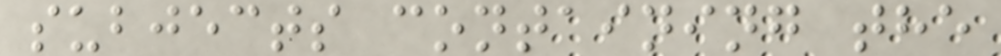subjects containing the
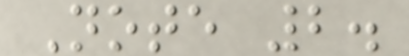Note 2.
